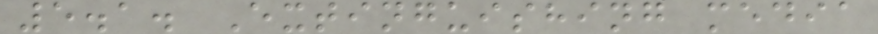5.1. Extinguishing media
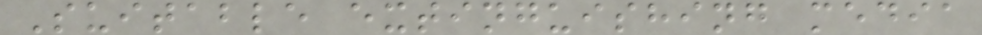Suitable extinguishing media
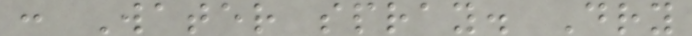: Water spray. Dry
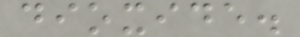dioxide.
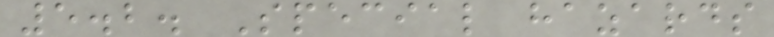5.2. Special hazards
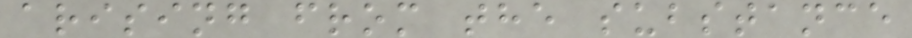arising from the substance
